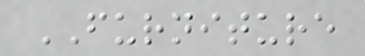FURNITURE
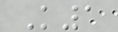K1
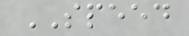SPEED
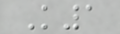K1
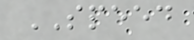SPEED
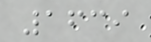1639
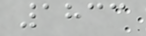1833
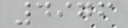4976
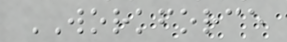WORKFORCE
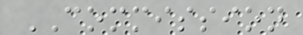COMMISSION
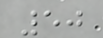50
